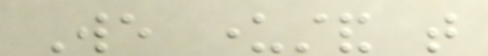We understand that
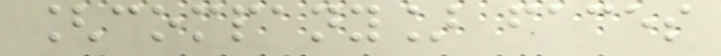[company] faces
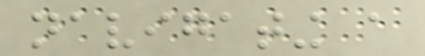navigating a
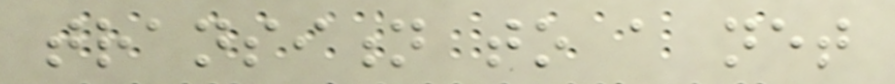transition to a net
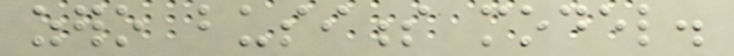zero business model.
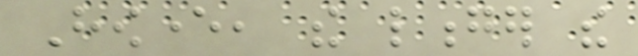However, the longer the
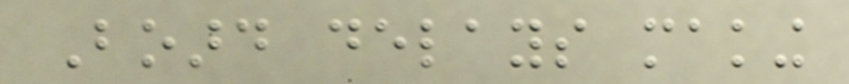Board delays making
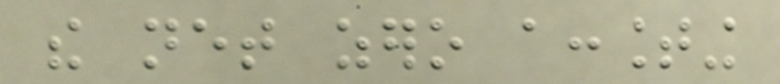the net zero accounting
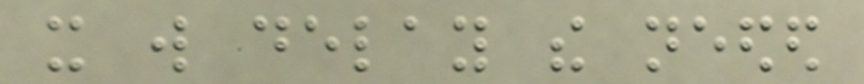it will delay the needed
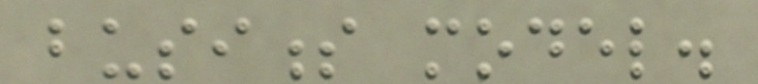business model.
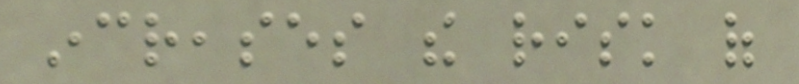increases the risk of
